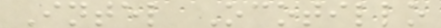Intel Ocotillo
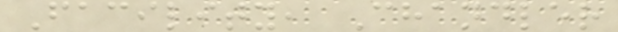Facility, Chandler
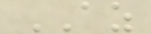AZ
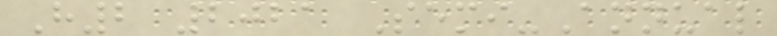H2 2021 Semi-Annual
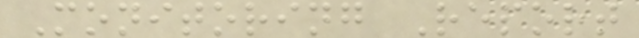Monitoring Report
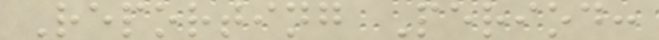Reporting Period:
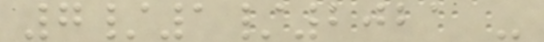7/1/2021 -
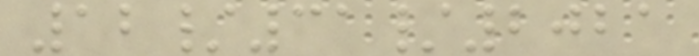12/31/2021
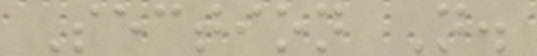Section N.
